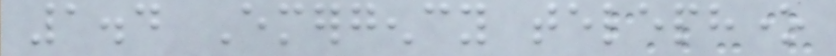1.4 Emergency telephone
